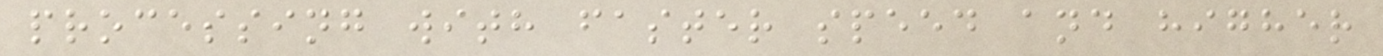processing with faster speed and higher
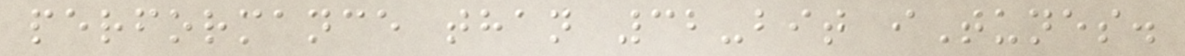performance than 32-bit iTunes.
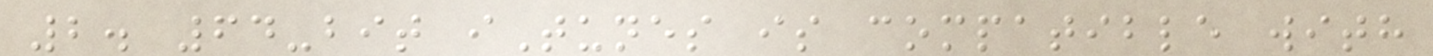2. 64-bit iTunes is compatible with
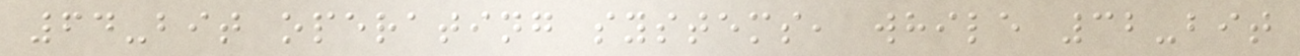64-bit operating systems, while 32-bit
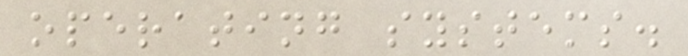operating systems.
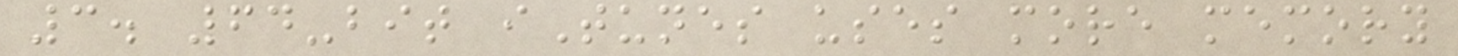3. 64-bit iTunes uses more memory
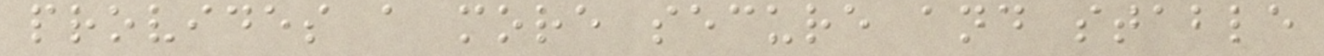provides a more secure and stable
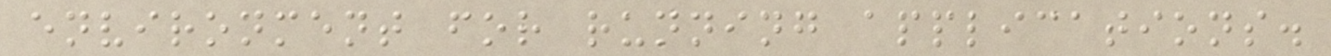environment for running applications.
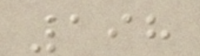198
